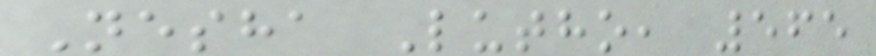Nesha Lutho, 565
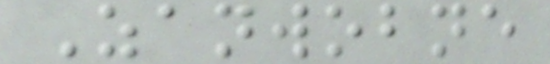Zanwobne
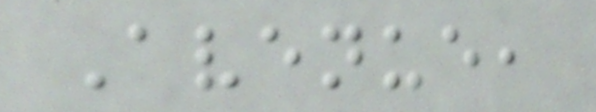Avenue,
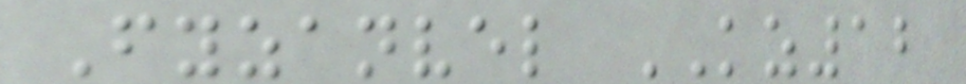Fyzanvel KZ12
